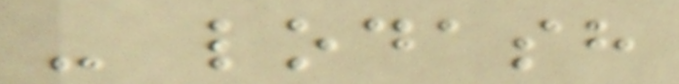- lodash
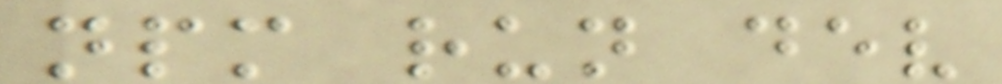npm run dev
